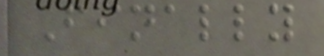Finally
